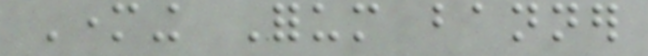Mothering Forum banner
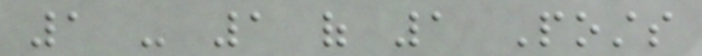1 - 1 of 1 Posts
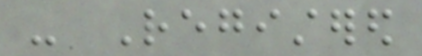- Registered
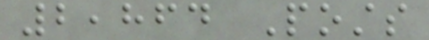2,864 Posts
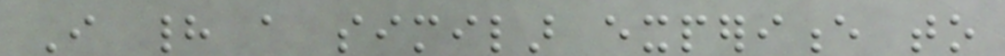I had a similar experience to
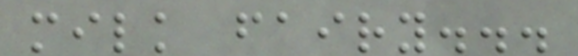milk fairy...
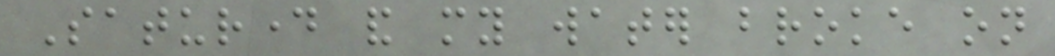Saturday and my water broke on
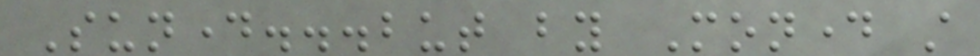Sunday...but by Monday still
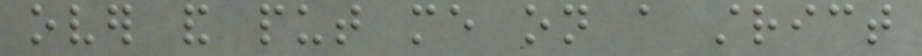over and put me on a strict
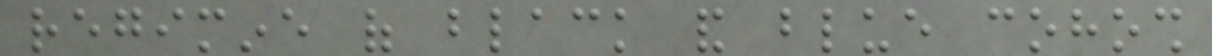regimine of black and blue cohosh
